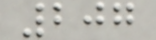207
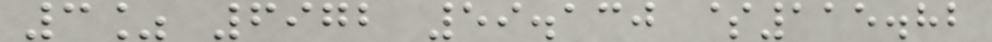3% 6972 59.130 $115.82
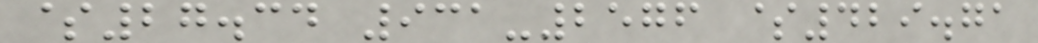$27.34 931-2576 $429.71
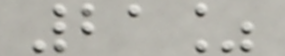21%
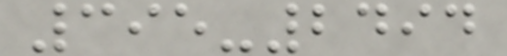395-2494
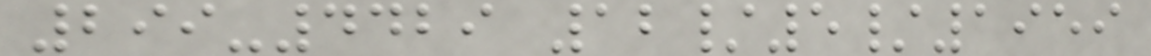299-4429 12/5/1959
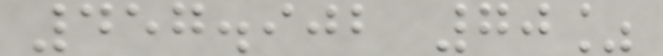457.902 70%
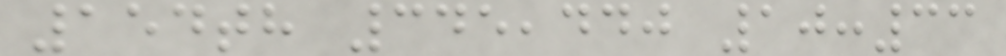154th 345,440 10:33
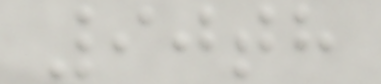90th
